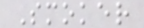Smoker
